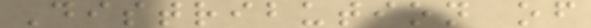Distribution of
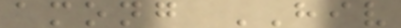among HIV
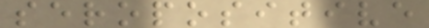seropositive
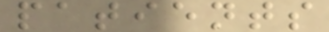patients
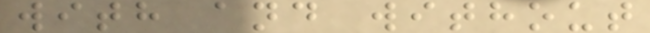with and without
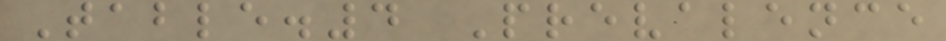Table.4 Prevalence
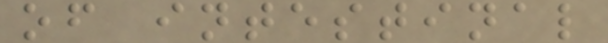of intestinal
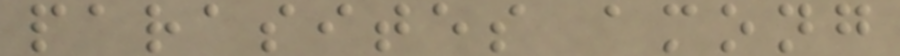parasites among
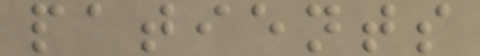patients
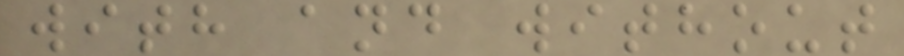with and without
